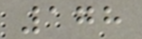178
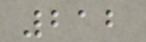212
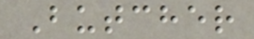Butcher
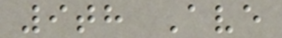9th Ave
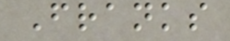Franks
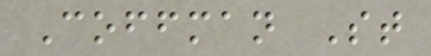Coffman St
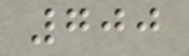700
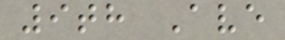9th Ave
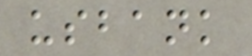usbank
